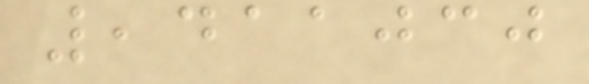,411030
